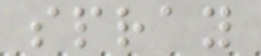spray
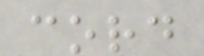cord
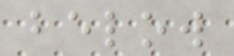below
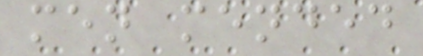men mended
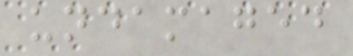undamaged
